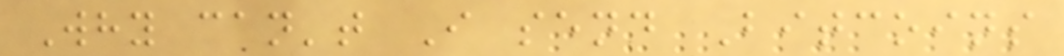Why can't I send Bitcoins
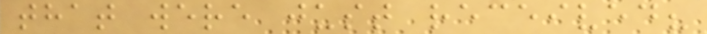that were just received?
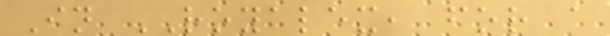In ROYALEX, for a
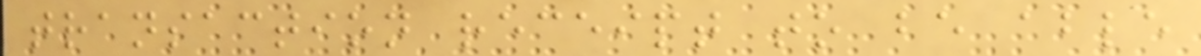transaction receipt to be able
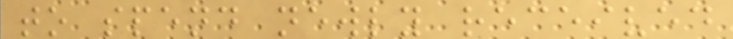to spend newly received
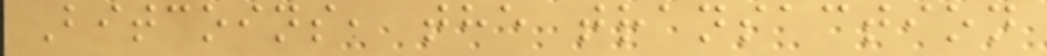Bitcoins, the transaction
